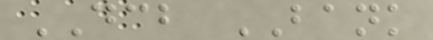DCB BANK
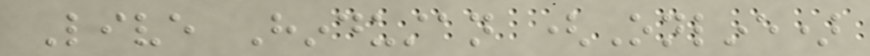Live Hindustan (Online)
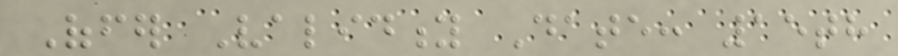Offer Validity Date: 15th
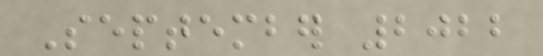September 2022
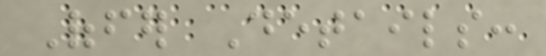Offer Details:
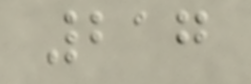217
